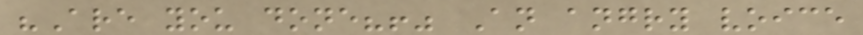"Are you done?!" An angry voice
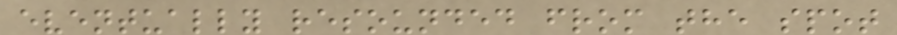eventually resounded from the spot
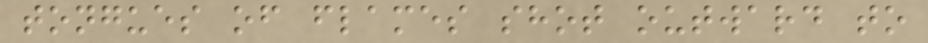tongues of flames shot outward to
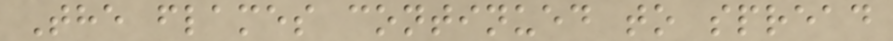The flames continued to spread
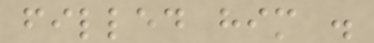filled him .
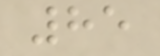85
